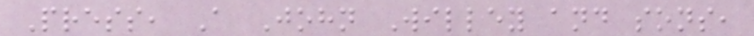Press, A John Willey and sons,
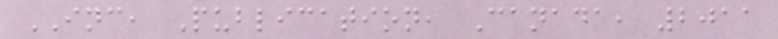INC, Publication, Canada, 2011
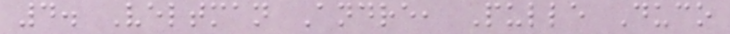4. Veltman Andre, Pulle Duco
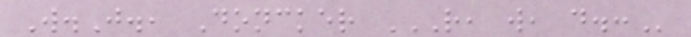W.J., Doncker R, W, D.:
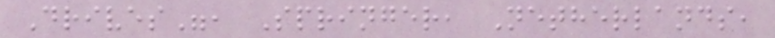Drives", Springer, Netherlands,
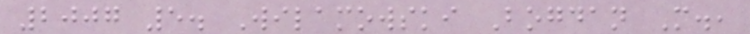2007 5. Wilamowski Bogdan M.,
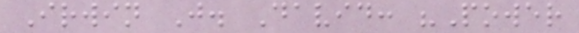Irwin J. David: "Power
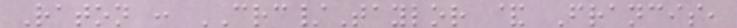Raton : CRC/Taylor & Francis,
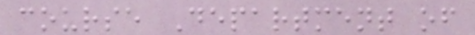course Department of
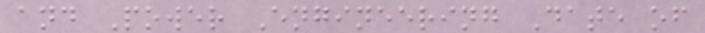and Power Engineering Date of
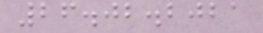26.02.2021
